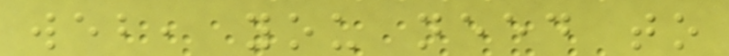web, you need to
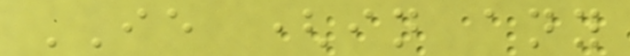IE (in any
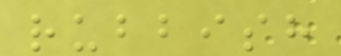rubbish
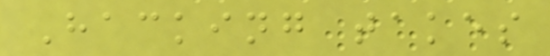Hacking takes
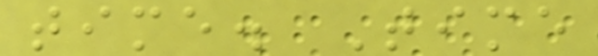time. Time
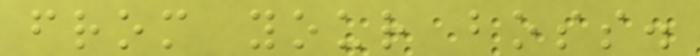from your boss.
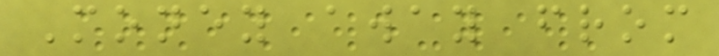Money away from
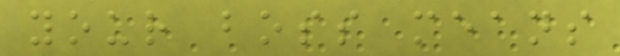your boss means
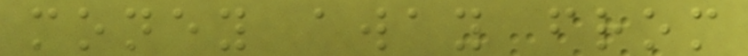money away from
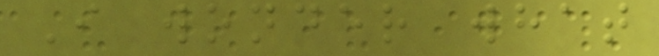I wonder what
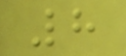8
